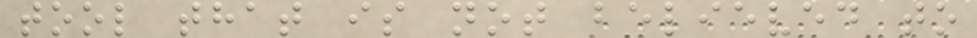tool that is not believed to
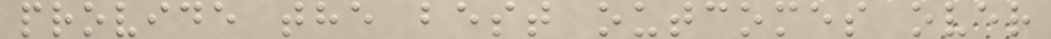provide the best outcomes over
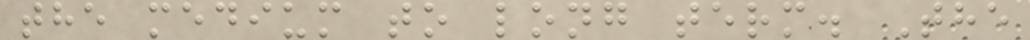the medium to long term. The
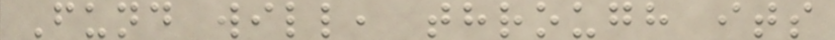Fund will, through its
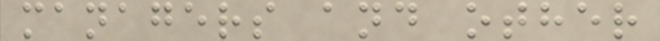managers and other
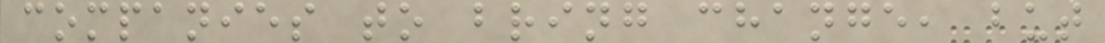companies to bring change, but
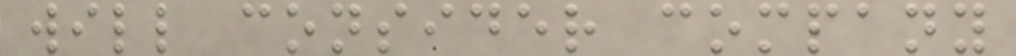will consider company
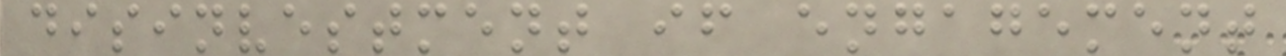disinvestment if engagement
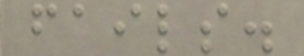fails.
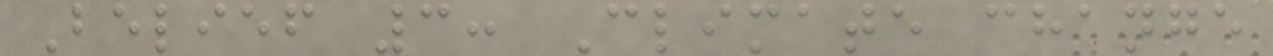Belief 3: Climate change
